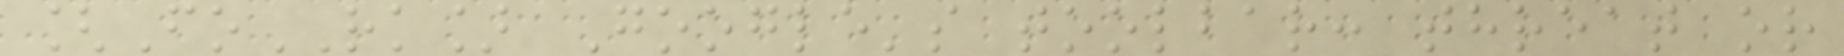[FoRK] Google's toolbar: threat or
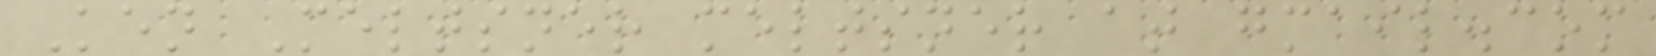Ken Meltsner meltsner at gmail.com
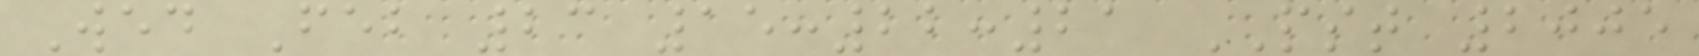Wed Feb 23 15:22:21 PST 2005
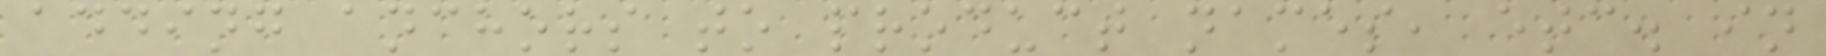adding anchors to product names, etc. in
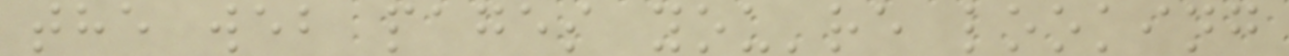the web pages you're looking
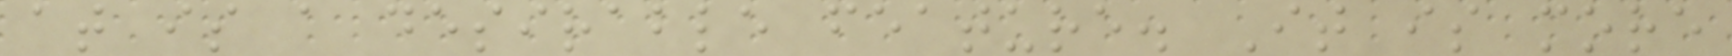at is a desirable feature. It is more
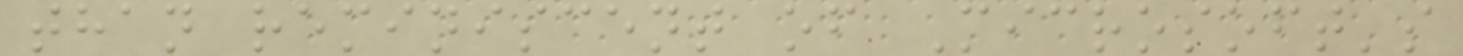than reminiscent of Microsoft's
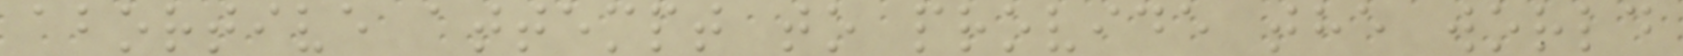abortive attempt to provide the world
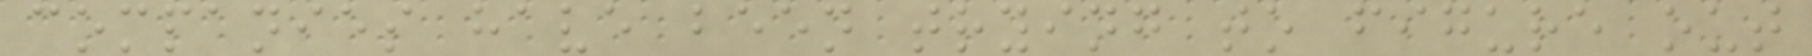companies have been trying to figure out
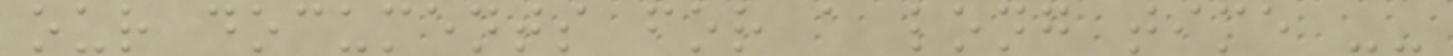our documents for a long time --
